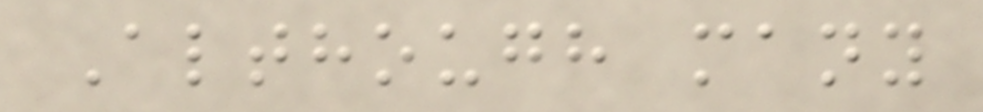Although many
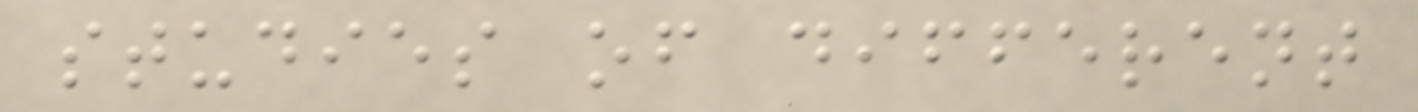studies of different
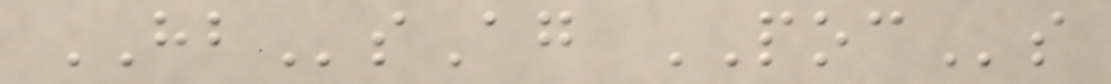HBsAg POCs
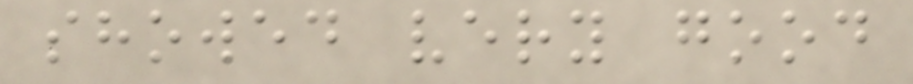showed very good
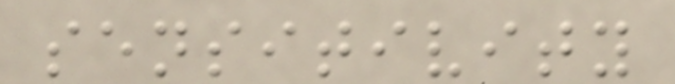sensitivity
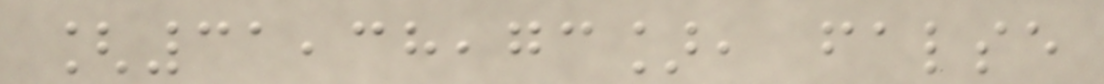[31,38,73], false
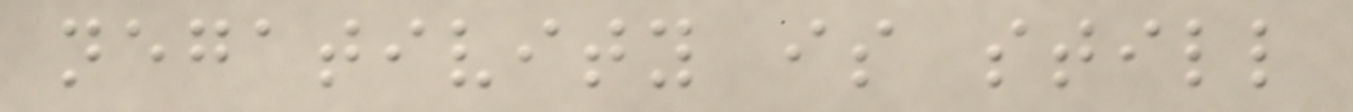negativity is still
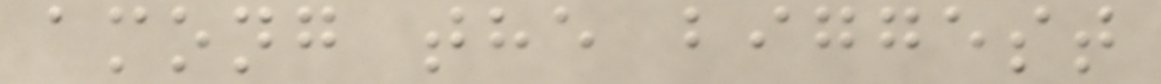among the biggest
